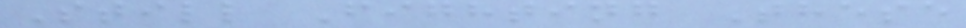Still Fighting These
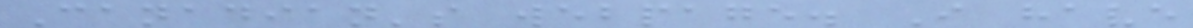Canadian's webpage. I have
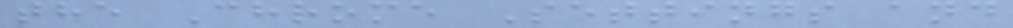the Chrome Settings and
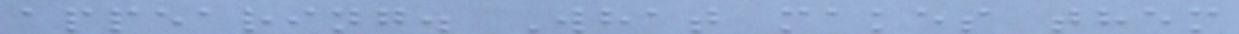appearing. What makes them
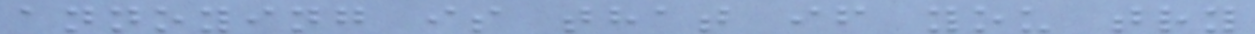annoying is that if you try
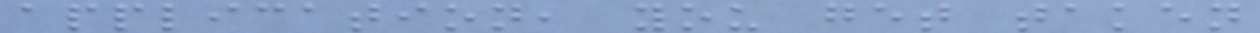application, you get taken
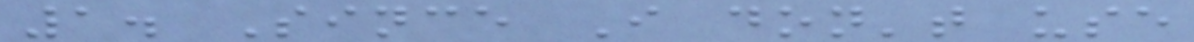1. Since I don't use
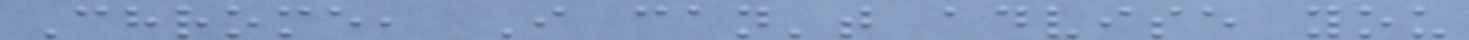Chrome, I can't advise you
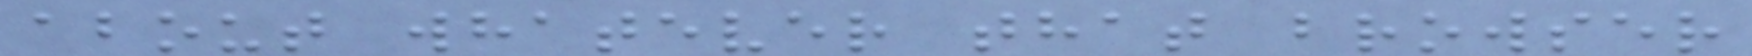about whatever that browser
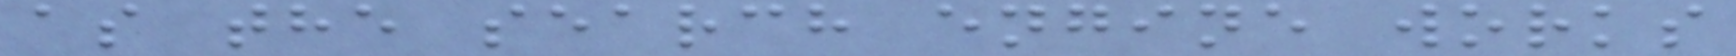as the search engine works
